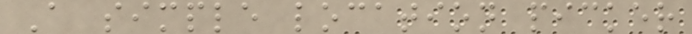A simple location picker
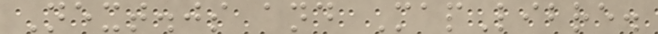Next.js and MapLibre.
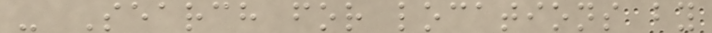- Search for locations by
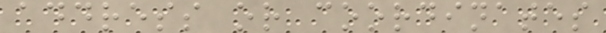address or coordinates
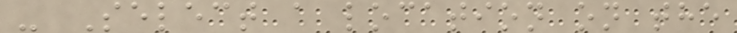- Select a location on the
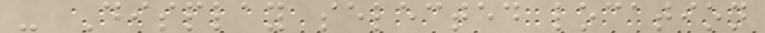- Display selected location
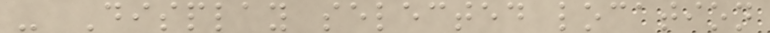- Display selected location
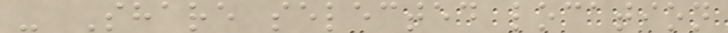- Share selected location
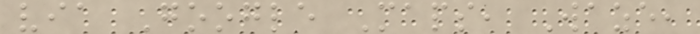via Google Maps, Waze,
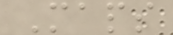Maps
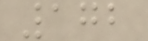172
